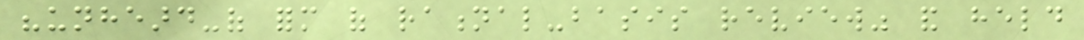"unheard-of form of rational-basis review" and held
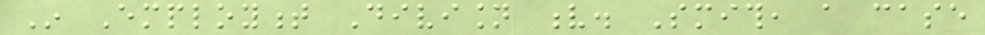In Employment Division v. Smith, a case
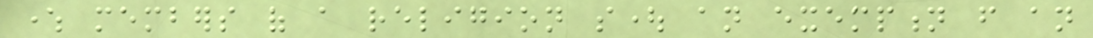where members of a religion sought an exemption from an
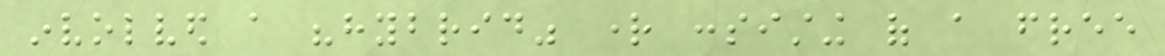involved a "hybrid" right consisting of a free
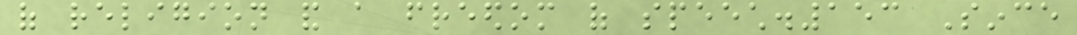of religion and a freedom of speech.153 Since
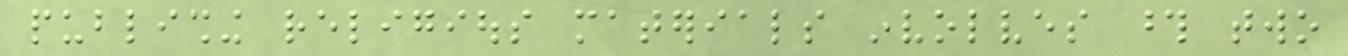publishing religious materials involves those two
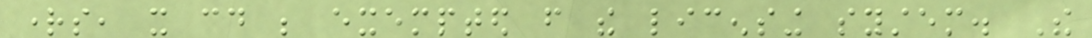rights, it could be exempted from the licensing system. The
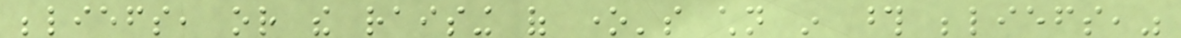beliefs, or the raising of one's children in those beliefs,"
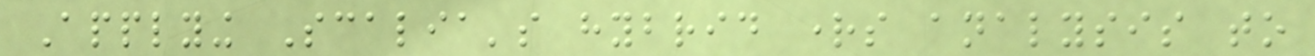Applying Scalia's hybrid rights analysis to
